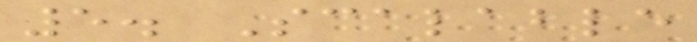5. Scalable
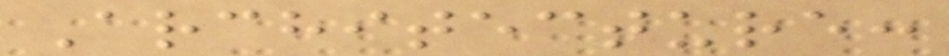Architecture:
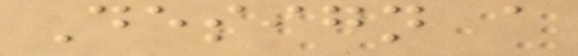Design a
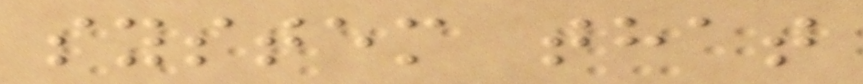system that
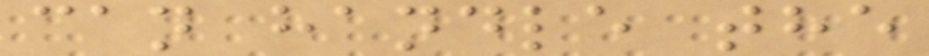can handle the
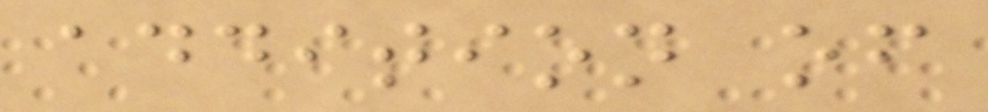addition of
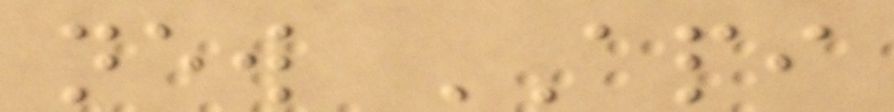new API
